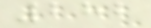282
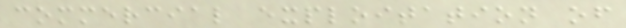commercial exploitation of
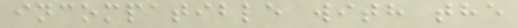incompatible with the
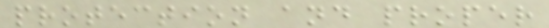protection and proper
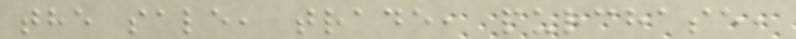the sale, trade, purchase,
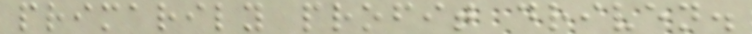primarily profit driven.
